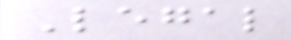Legal
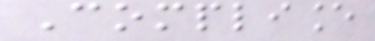Compliance
